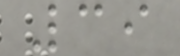39
